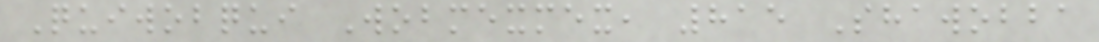Quiwobqui Wobmexmex, 815 Shawobba
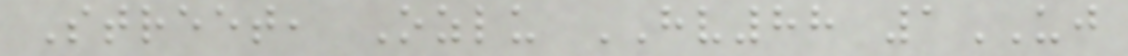Street, Ozlu HV88 1UJ
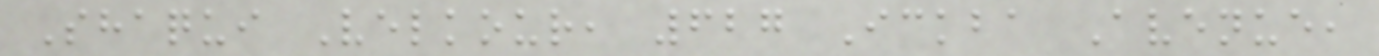Shaqui Velkour, 627 Ickba Avenue,
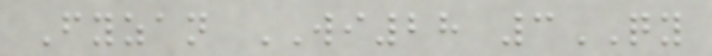Fyzan WI28 3QY
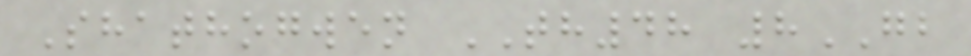Shathogwen TH48 8GB
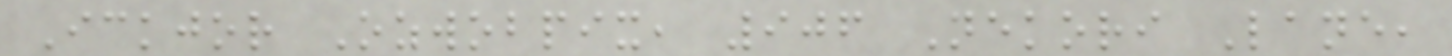Ickjor Ozwobpix, 906 Nekori Lane,
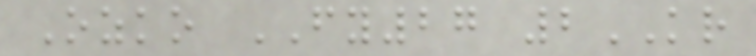Ozko FY27 2KR
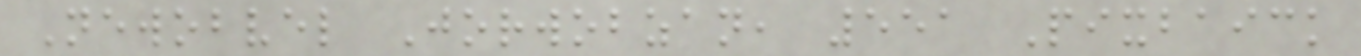Newobvel Jorwobzan, 551 Pixbaick
